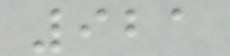921
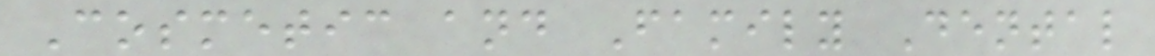Cosmetic and Family Dental
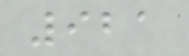921
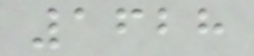1628
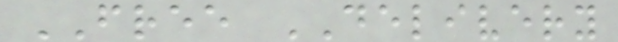FREE DELIVERY
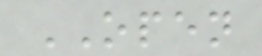OPEN
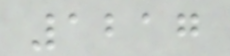1217
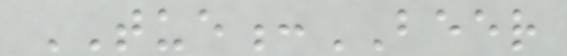TUE:BEER
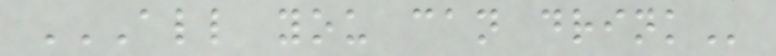ALL YOU CAN DRINK
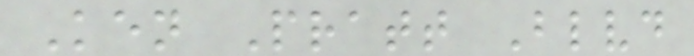Ken Pratt Blvd
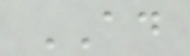AD
